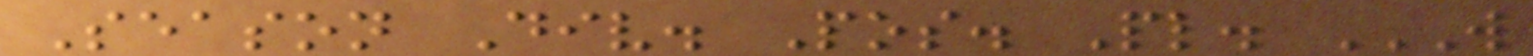Season Div. Pos. Pl. W
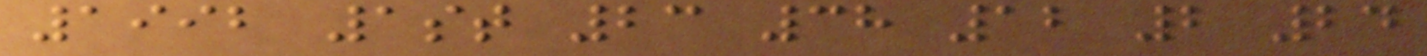1992 1st 23 38 12 2 24
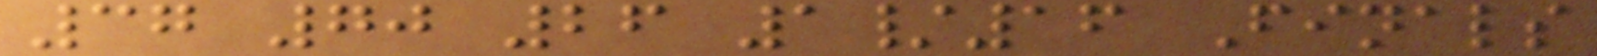37 70 26 1/16 Finals
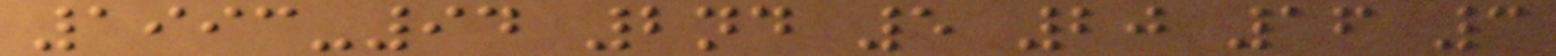1993-94 2nd 5 20 16 3
